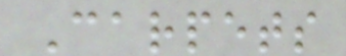Carpets
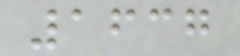1637
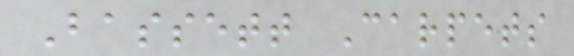Bassett Carpets
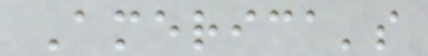America's
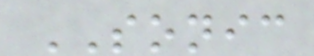SONIC
